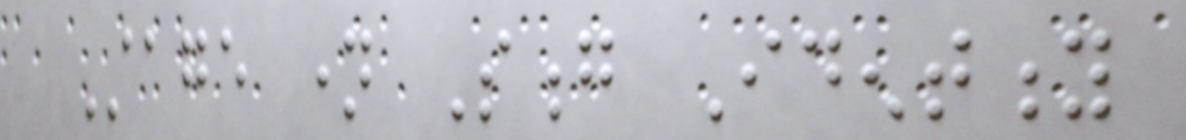Stage name Song Identity
